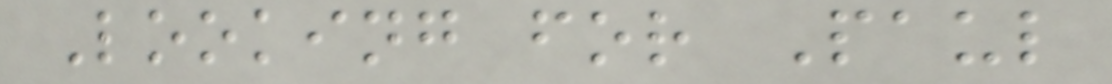Looking for Paul
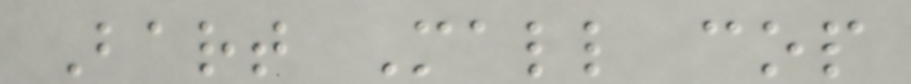Bart Mall cop
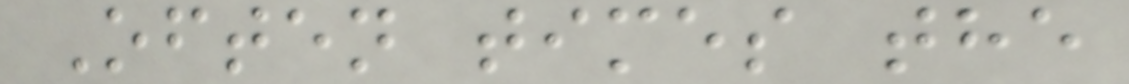Often times the
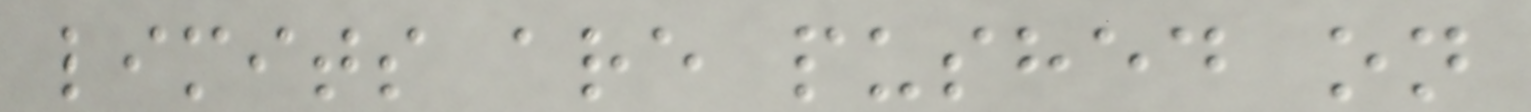limits are pushed on
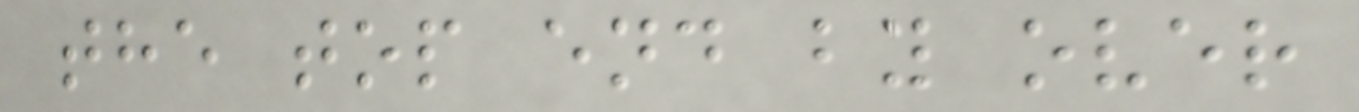the top end by over
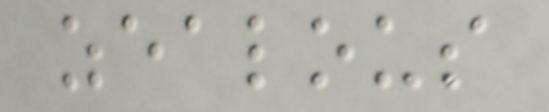zealous
